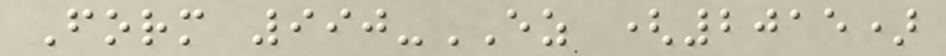Form 990-EZ (2015)
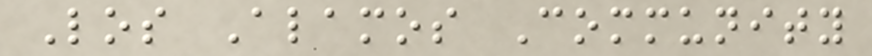Los Alamos Community
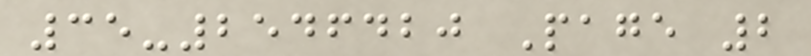35-2546420 Page 2
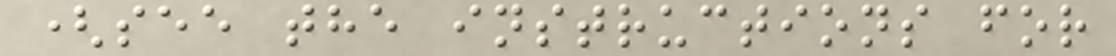(see the instructions for
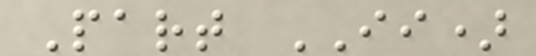Part II)
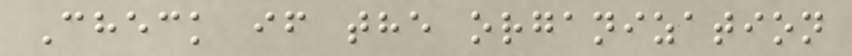Check if the organization
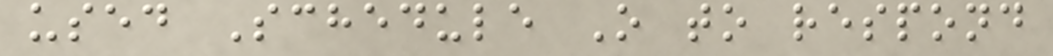used Schedule O to respond
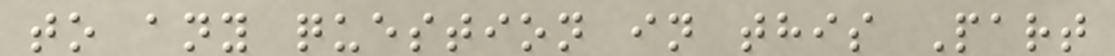to any question in this Part
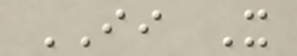II X
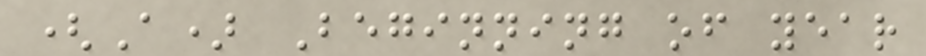(A) Beginning of year
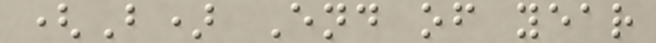(B) End of year
